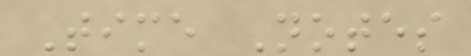Time Notes
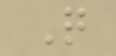Q
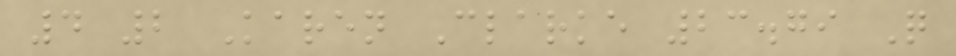4 2 Karen Clarke 23.79 Q
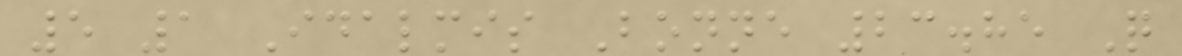5 1 Idalmis Bonne 23.85 Q
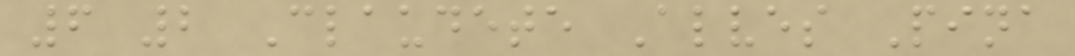6 2 Claudete Alves Pina
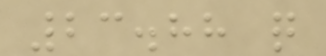23.88 q
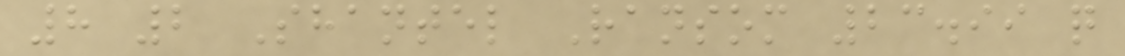8 2 Shantel Ransom 23.99 q
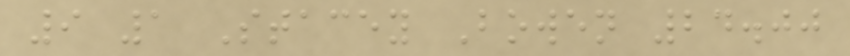9 1 Stacey Bowen 24.00
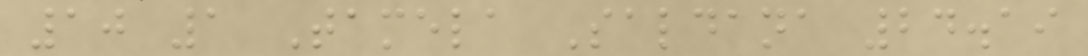10 1 Tamela Saldana 24.19
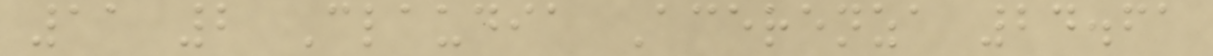11 2 Claudia Acerenza 24.61
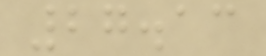27.13
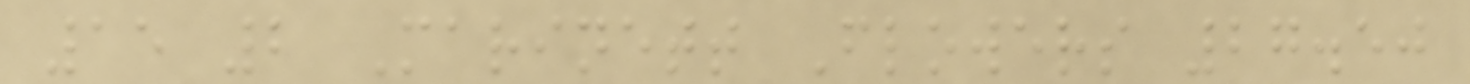15 2 Marinett Flowers 27.50
